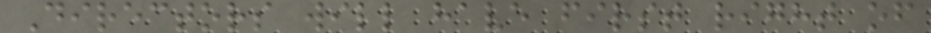Directors will have first right of
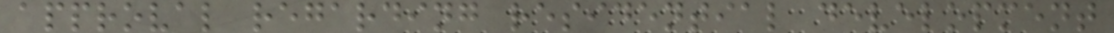approval regarding residential development
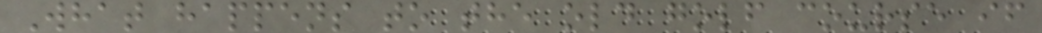What happens to the old golf course if
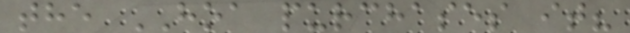the HOA purchases it?
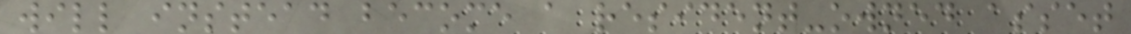will instead become a resident-owned asset
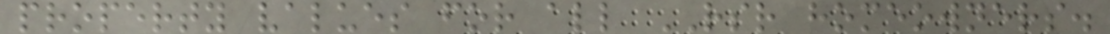property values for all RSR homeowners.
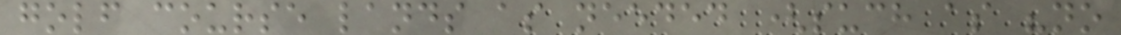golf course lands as needed (such as "no
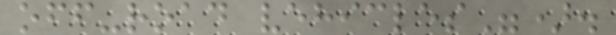off-road vehicles").
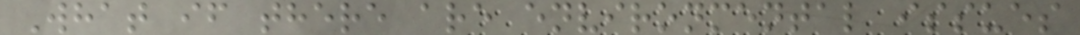What if there are environmental issues
